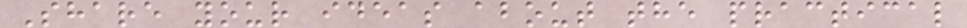Share your ideas about the practical
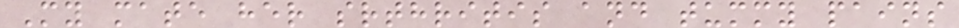My mate her srthritis and tummy pains
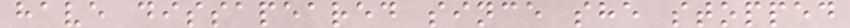have dissapeared since she stopped
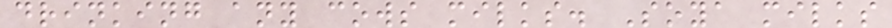drinking any cows milks. Soya milks
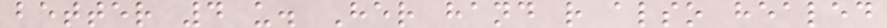better 4 u. Her hand r also healed
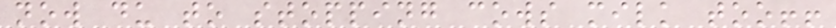now du to stopping cows milk too!!
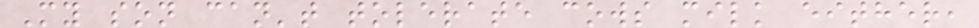My son can't tolerate cows milk either,
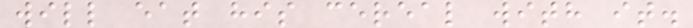will eat his cereal with it.
